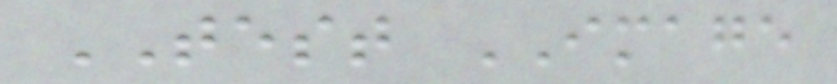TEST IMAGE
